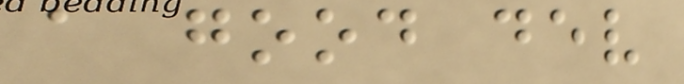a good dev
